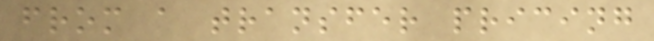from a transfer pricing
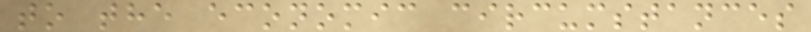to the economic circumstances
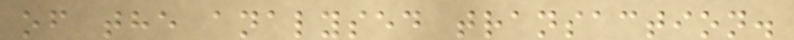of the analysed transaction.
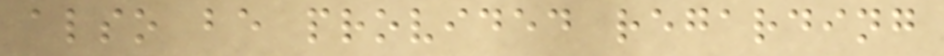also be provided regarding
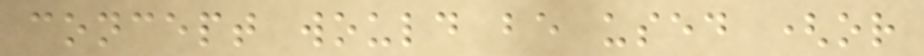concept would be used (or
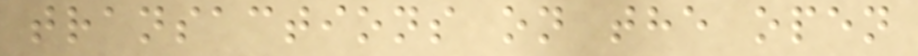transactions on the open
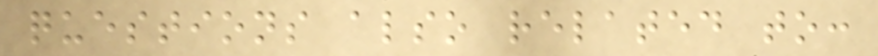questions also related to:
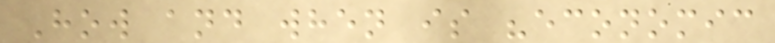How and when is "economic
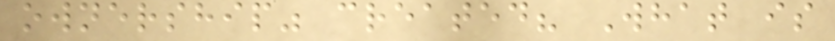ownership" created? What is
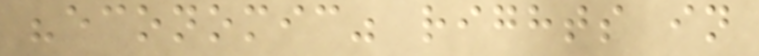"economic" rights in
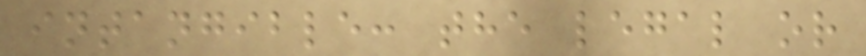intangible: the legal or
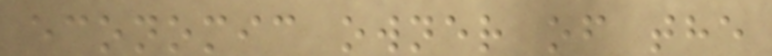economic owner of the
